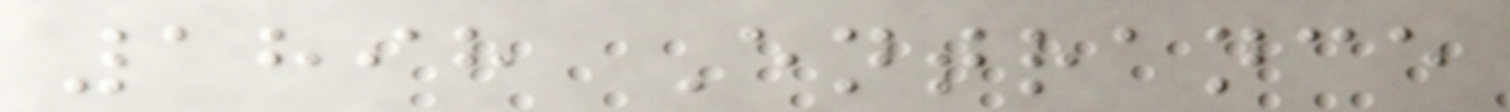1898 Entrance
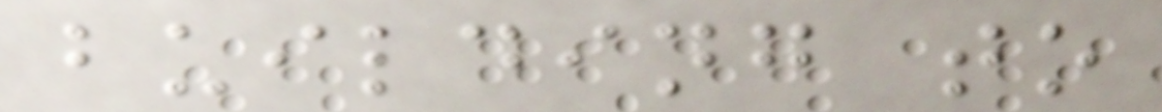building to
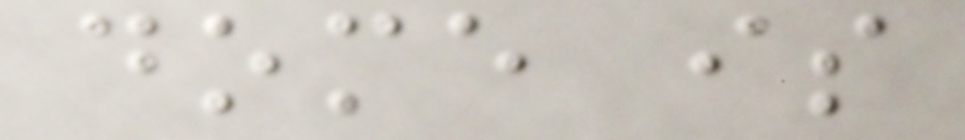dome is
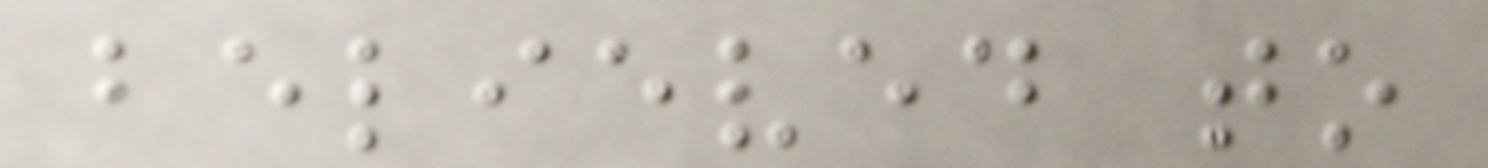believed to
